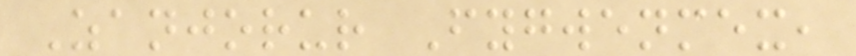Zanjorur Fygwenmex,
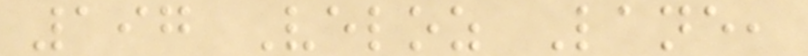197 Veloz Lane,
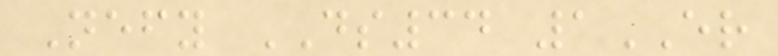Nefy DS34 1ER
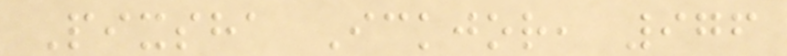Pixsha Ickjor, 976
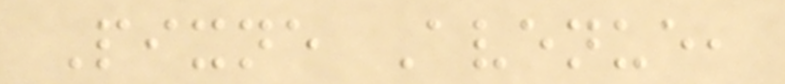Pixne Avenue,
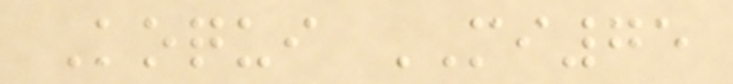Koqui MI75
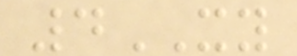4XY
